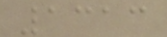1313
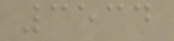3534
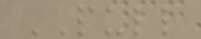PULL
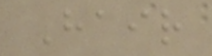Hair
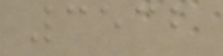3532
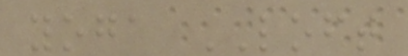yoga LOFT
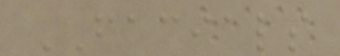FACIALS
